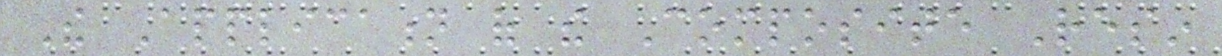The Application of the Composite Resin
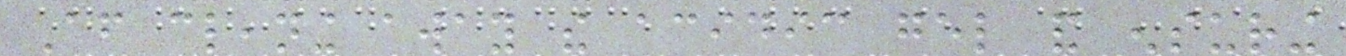After cleaning away the acidic gel and ensuring
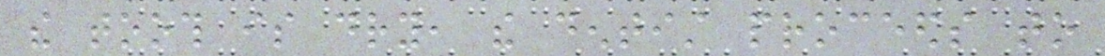the tooth is dry, the dentist proceeds to
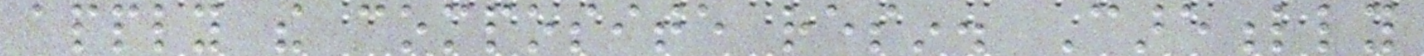apply the composite resin. Carefully
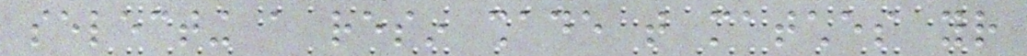selecting a resin shade that matches your
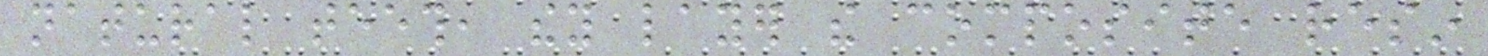natural teeth, they layer the composite resin
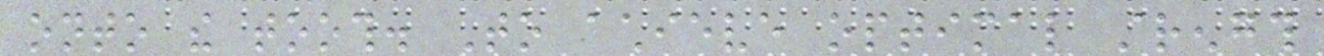onto the tooth. To achieve optimal strength
